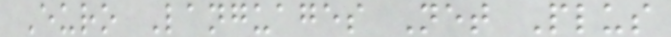Euro Languages Net Plus
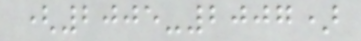(2005-2007)
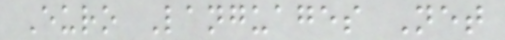Euro Languages Net
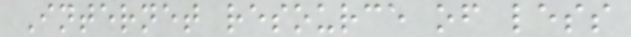Internet resource of less
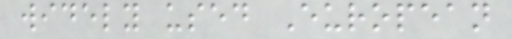widely used European
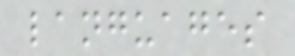languages
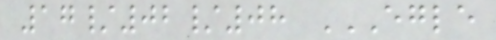17/02/08 EGLE
